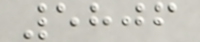5806
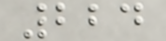224
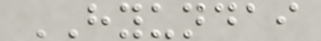HYUNDAI
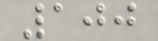100
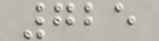725
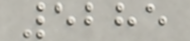5285
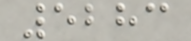5283
